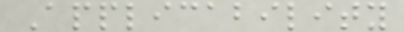Applicability
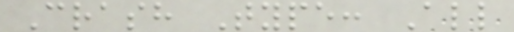Crash Type: All
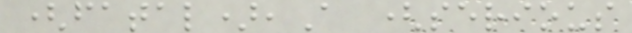(fatal),A (serious
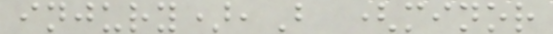injury),B (minor
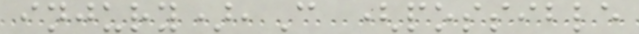injury),C (possible
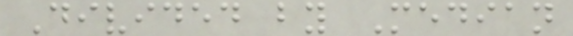Divided by Median
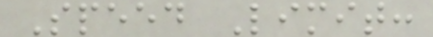Speed Limit:
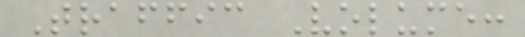Traffic Volume:
